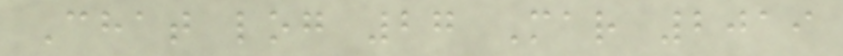Chat log 27 Mar 2019
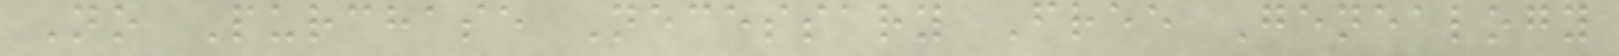No Purchase Necessary Free Genealogy
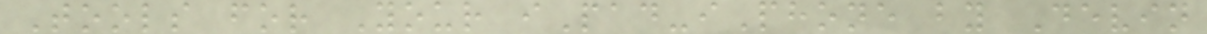Tools for Your iPad-iPhone by Devin
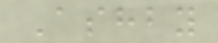Ashby
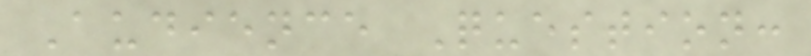Audience Question:
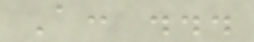A: ...
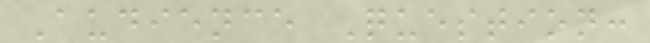Audience Question:
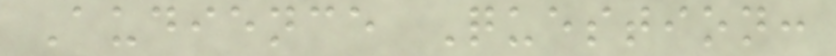Audience Question:
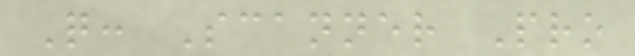Q: Scanner Pro
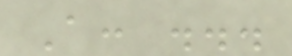A: ...
